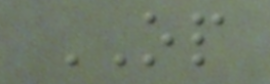OP
